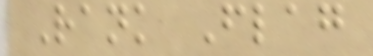Rank Flag
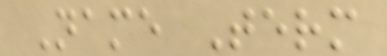Name Term
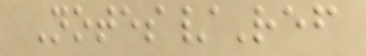Notes/Ref
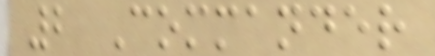2 Commander
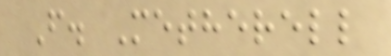F. Metherell
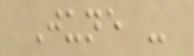June -
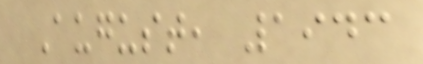August, 1943
